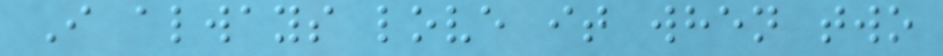I always love it when two
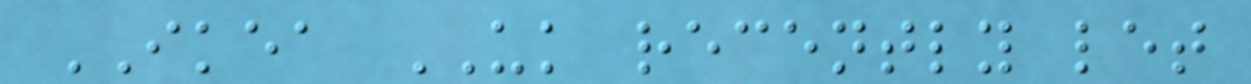IKEA UK recently let
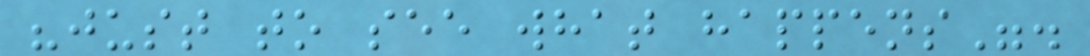"just to see what happens".
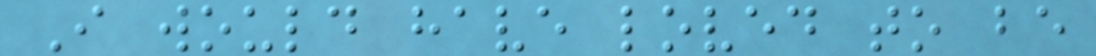I would have loved to be
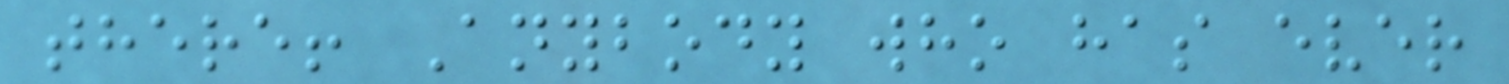there! Anybody who has ever
